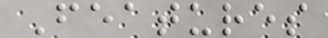Features
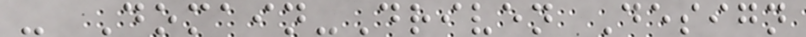- Domain-Driven Design
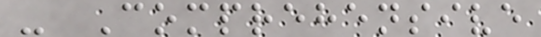- Comprehensive
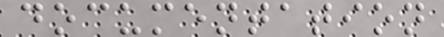documentation
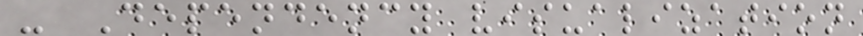- Dependency visualization
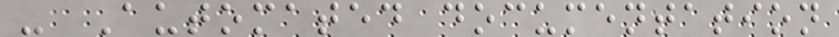- Automated documentation
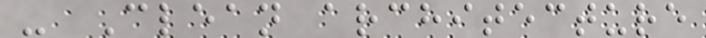- Clean architecture
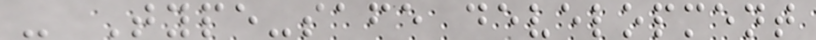- Type-safe development
